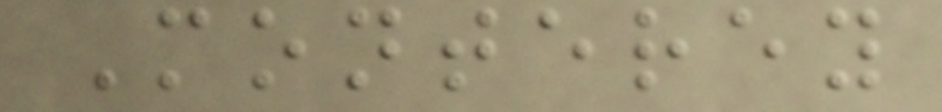Monterey
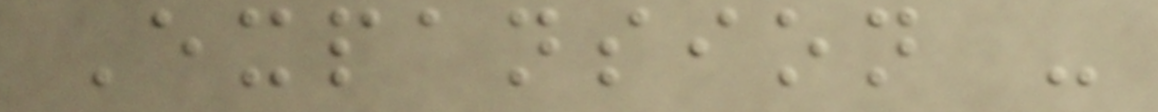Expansion -
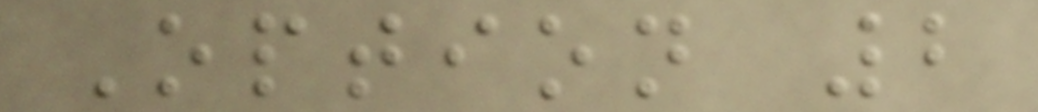Option 2
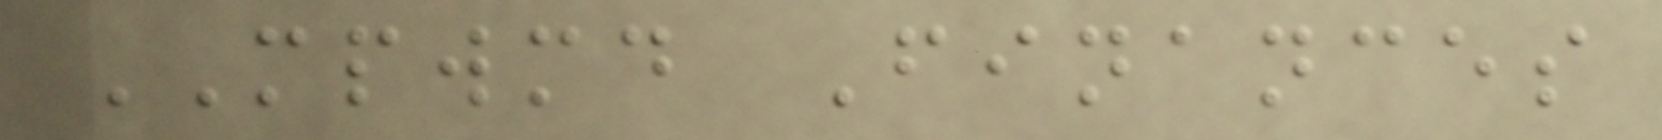MPWMD Finances
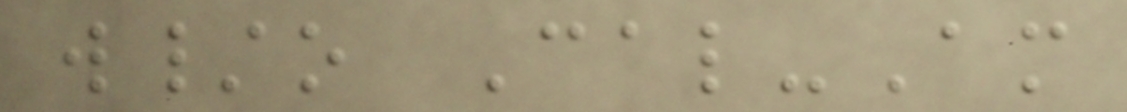w/o Cal-Am
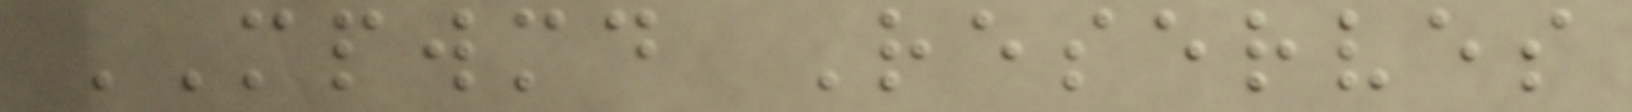MPWMD Reserves
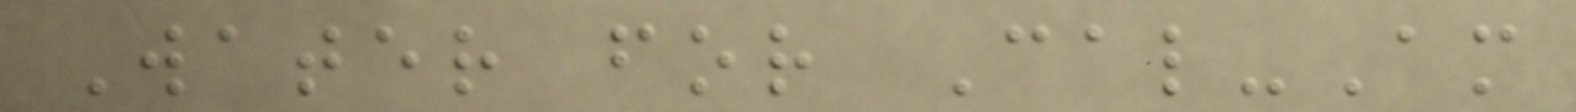Water for Cal-Am
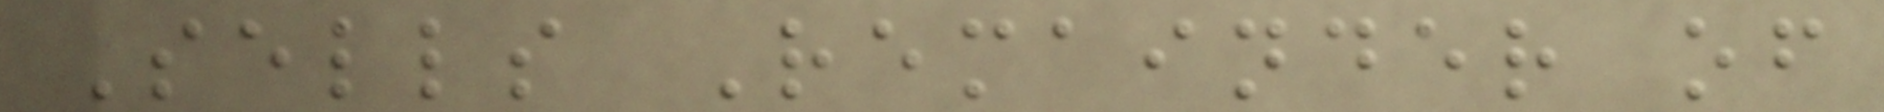Sells Remainder of
